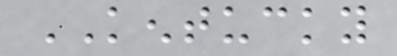KENTUCKY
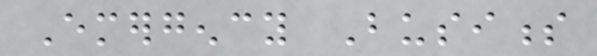Emergency Business
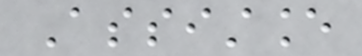Assistance
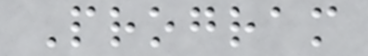Program
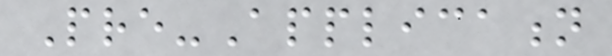Pre-Application
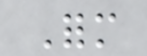Form
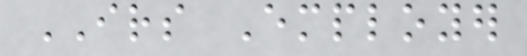IRS Employer
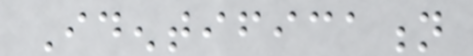Identification
